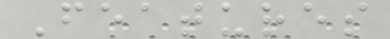Features
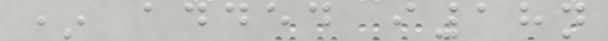* added i18n
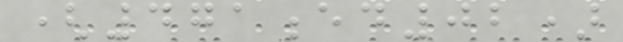(471ed02)
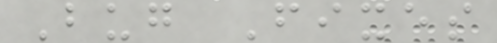Bug Fixes
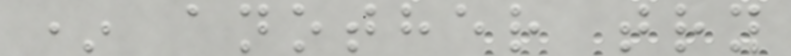* another try
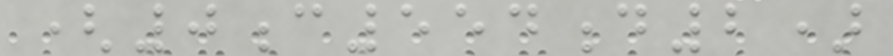(0c554d2)
